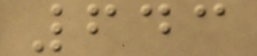643
